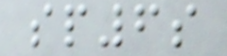sp6s
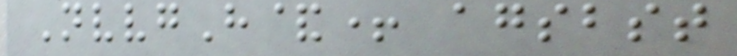NvvgH&+ agsbst
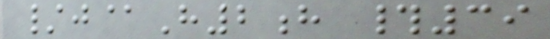/j@H2h #39
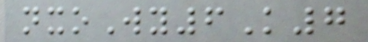nxoWy6K7
